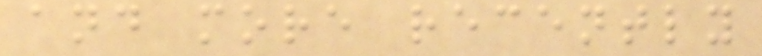and more recently
